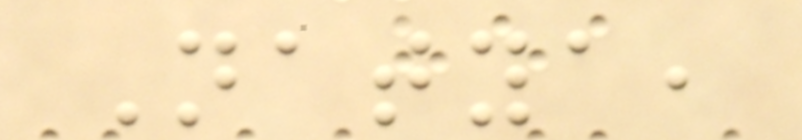Natya,
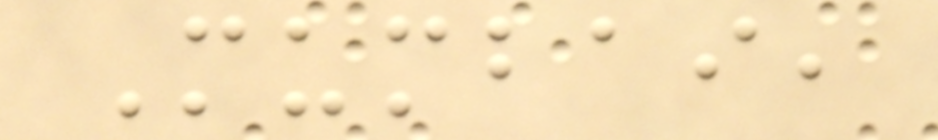Mumbai,
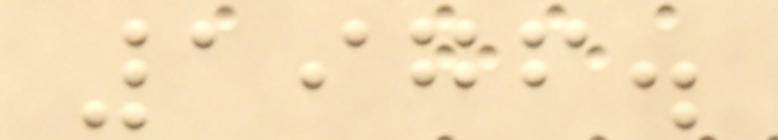1976.
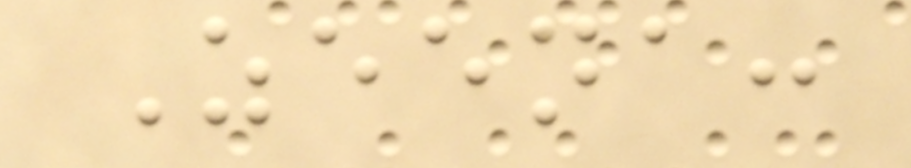Zeena:
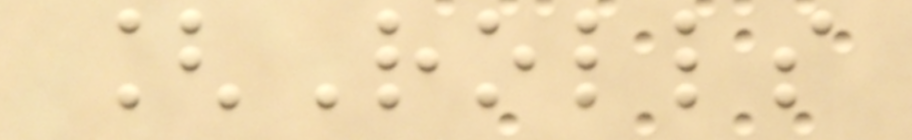[Rolls
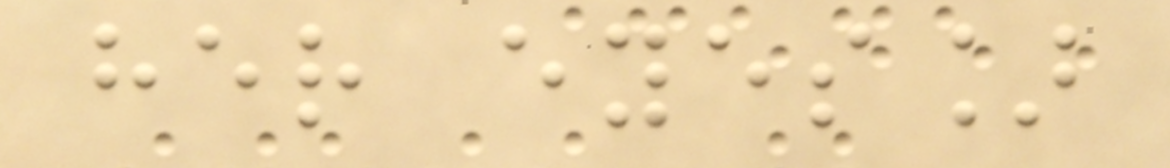her eyes]
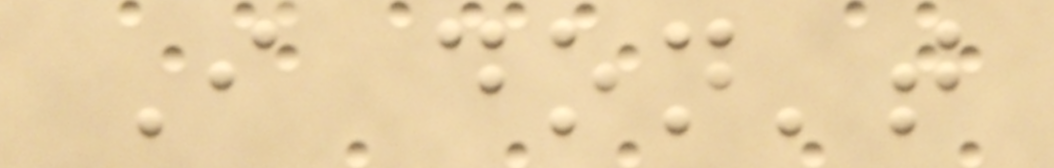I don't
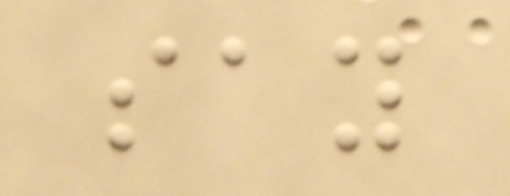say
